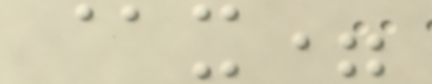@x=
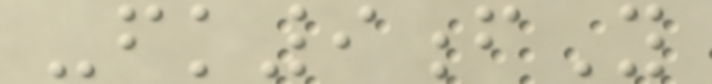-fk9fY
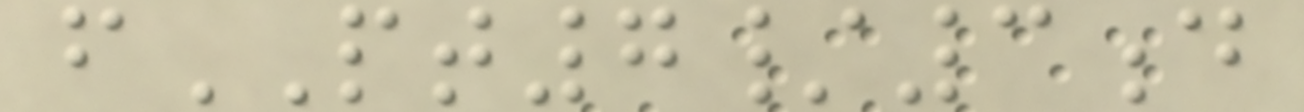fPT7/3d
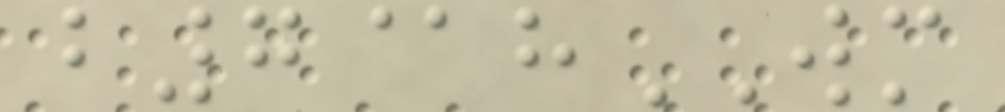b7@hWM
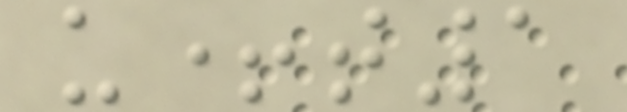u+t1
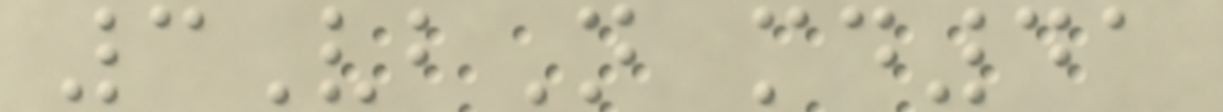3VbN md41
